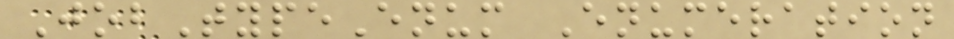JobTypeEnum Enumeration
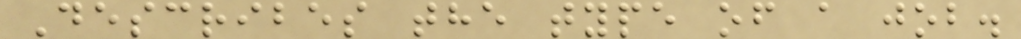Describes the type of a job.
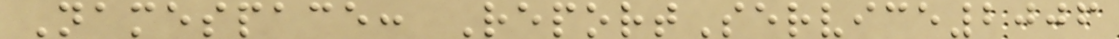Namespace: ReportService2006
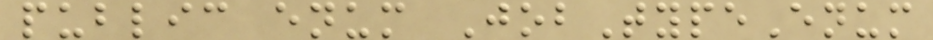public enum JobTypeEnum
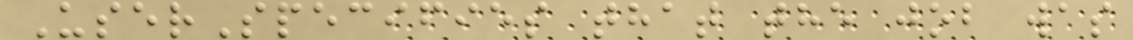UserSpecifies that the job was
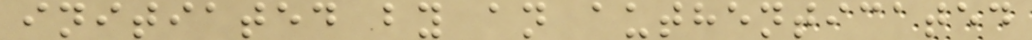initiated by an authenticated
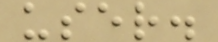user.
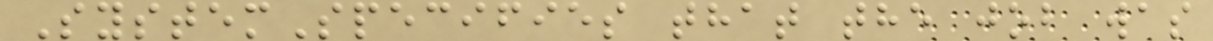SystemSpecifies that the job was
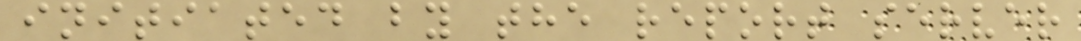initiated by the report server
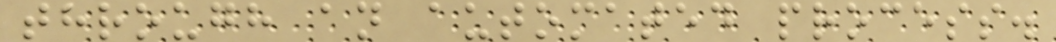through an automated process.
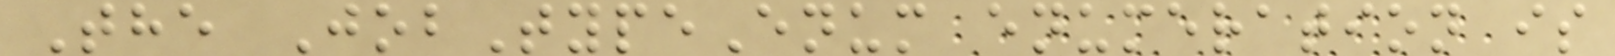The JobTypeEnum enumeration is
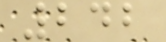242
